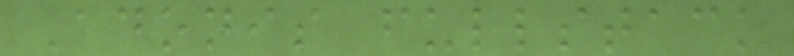Adonis fullstack
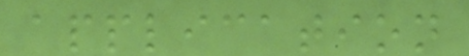application
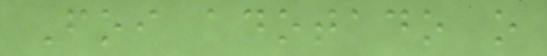Foi adotado o
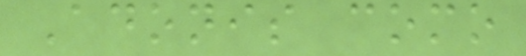Adonis como
